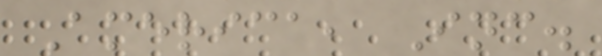America, Inc.
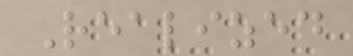Realized
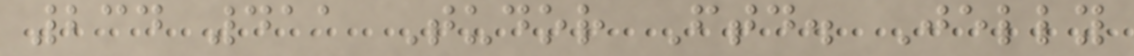234 411 Tudor Ftd. Jelly
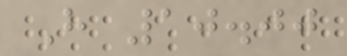H 10.00
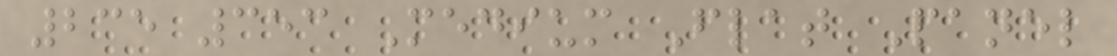235 353 Medium Flat Panel
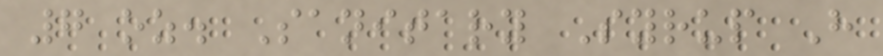7 oz. Sanitary Syrup H
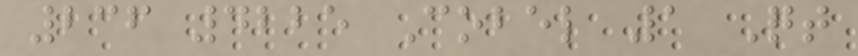236 4225 Cobel 1 Qt
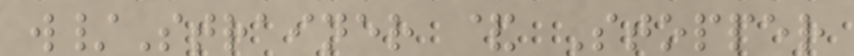w/Strainer & Stopper
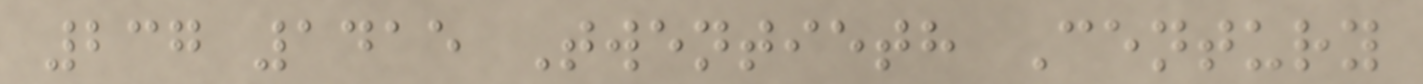237 1415 Twentieth Century
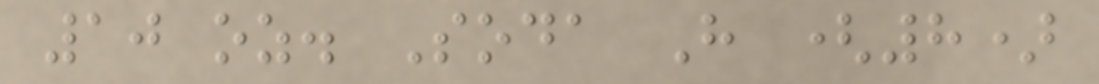10 oz. Soda H (8)
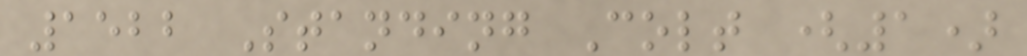1522 Standing Colt (1)
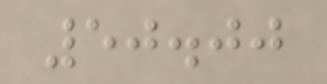50.00
